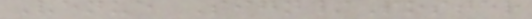Venue Sign/Poster
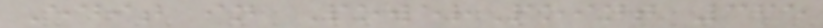Edit in PowerPoint 365
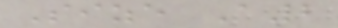Size A2
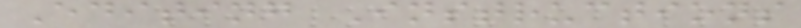Editing Instructions
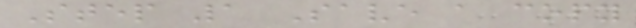Step 1 Save a copy
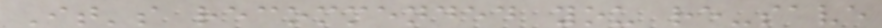It's recommended you re-save
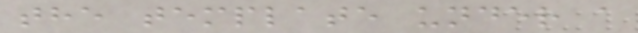the template under a
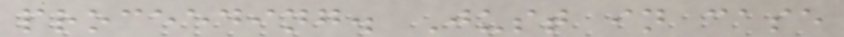proceeding. Just in case
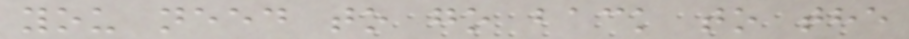you need to go back to the
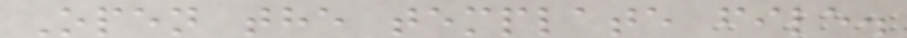Open the template file.
